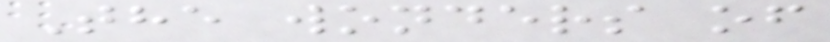The wonders of
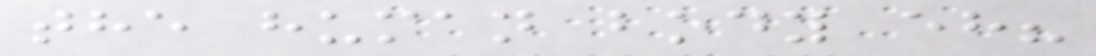the human body eh?
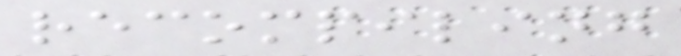recompiling
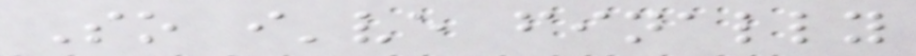So i've finally
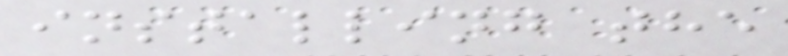installing the
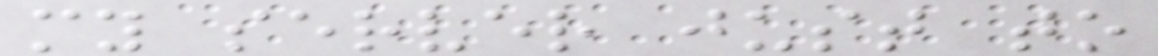my server just to
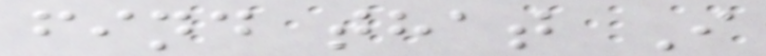find that I
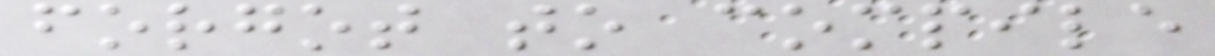forgot to compile
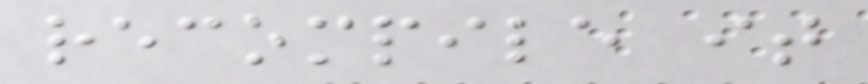recompile it
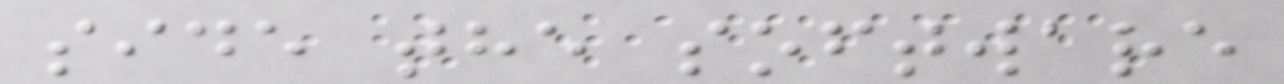side the software
